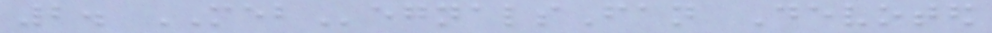2. MEBegnalsFan Devoted
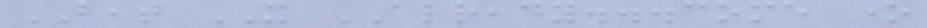BEAT IT ALREADY...come one
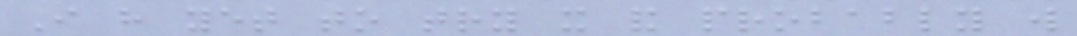I have yet to try it and probably will
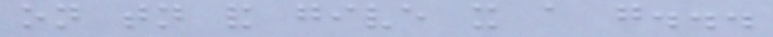on tonight and give it a go...
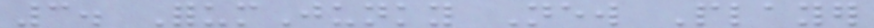3. ForumJunky New Player
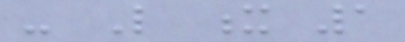- Like x 1
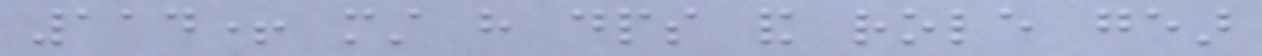114+ must have dps and role gear
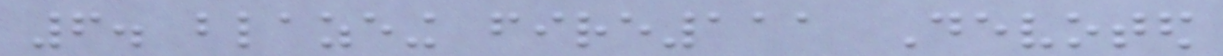6. blazeing fire111 Devoted
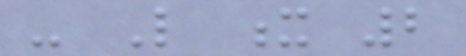- Like x 2
